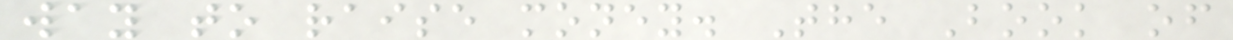way to raise money. The Book of
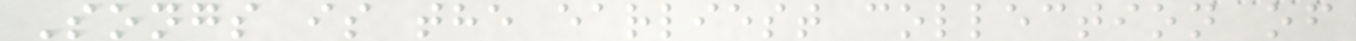Songs is the earliest collection of
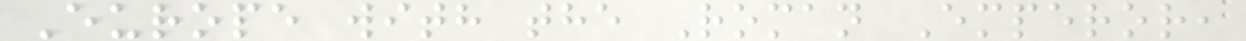Europe with the Roman Emperor,
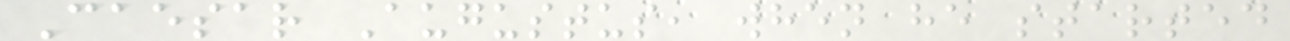Caesar Augustus, when he started
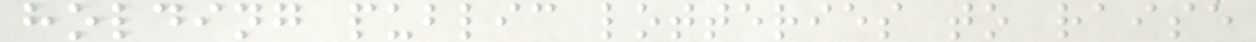holding public lotteries to raise
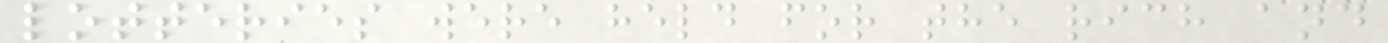lotteries were held for the rich and
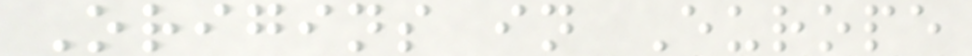Origins in Europe
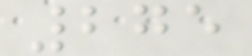275
